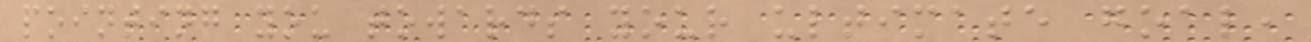pointing you towards your ultimate goal,
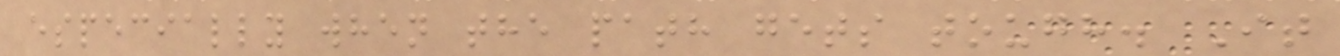especially when the path gets tough. It
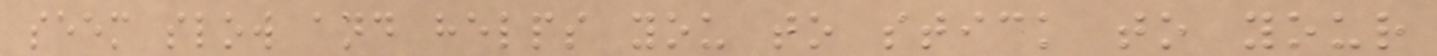seem slow and helps you to stick to your
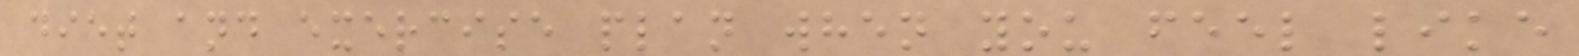diet and exercise plan when you feel like
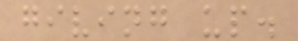giving up.
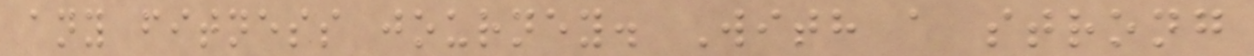any fitness journey. With a strong
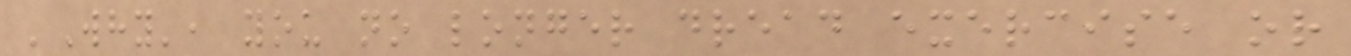'Why', you no longer dread exercise or
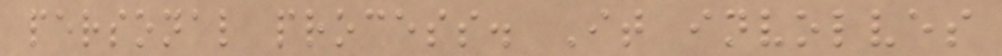personal process. It involves
